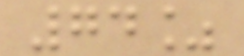74%
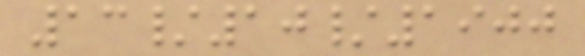13/10/1900
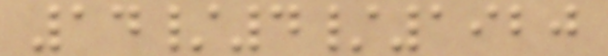14/4/1920
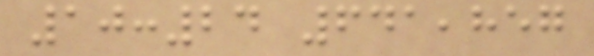10:24 641,857
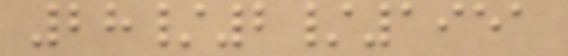28/2/1951
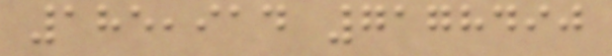185,914 7178490
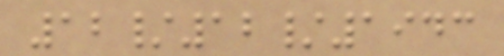12/12/1943
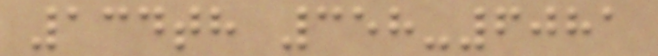134th 358-6081
